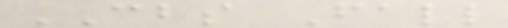CBS Fall
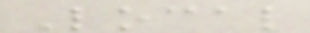Local
